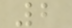2
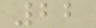22
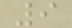9
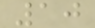10
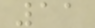11
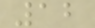12
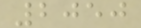2050
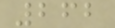262
